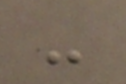-
